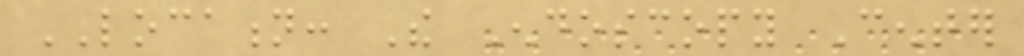LOCATION: The Endoscopy Center
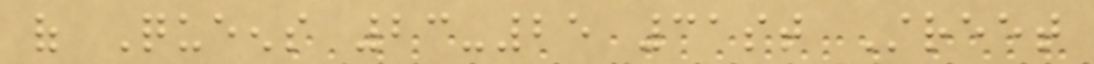of Queens 23-25 31st Street
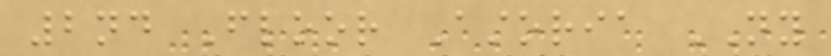2nd Floor Astoria NY
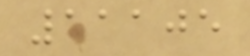11105
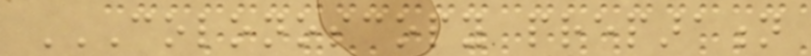COLONOSCOPY PREPARATION
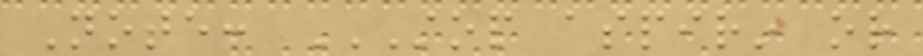Note: STOP ASPIRIN OR
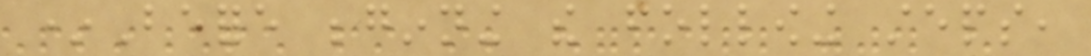*Before beginning the following steps,
